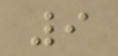9
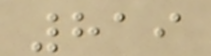819
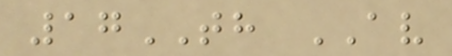17TH AV
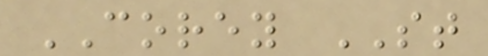COREY ST
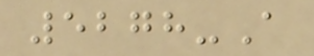5278-A
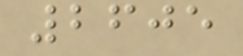2605
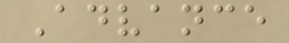Advance
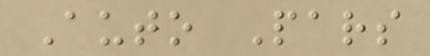Auto Pars
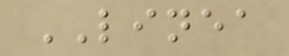LINEA
